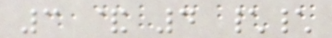3 & 4 \\
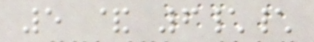5 & 6\\
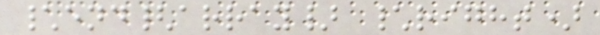\end{array} \right)
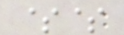$$
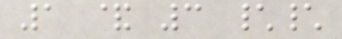1 & 3 \\
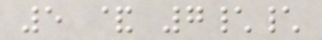5 & 7\\
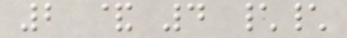2 & 4 \\
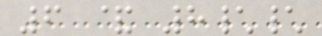6 & 8\\
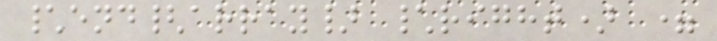\end{array} \right) =
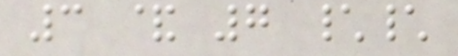3 & 7 \\
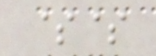$$
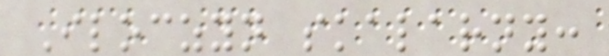Iloczyn skalarny:
